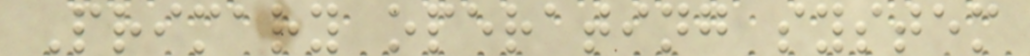Primary operating system
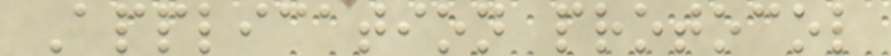Application protocol
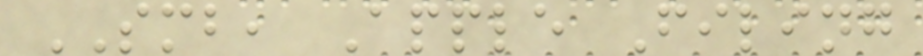SMB, Apple Filing
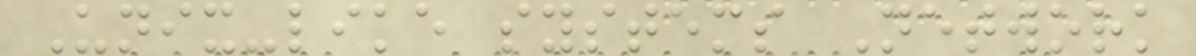Unix-like systems Network
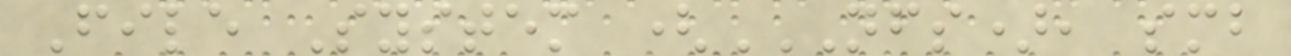File System (NFS), SMB
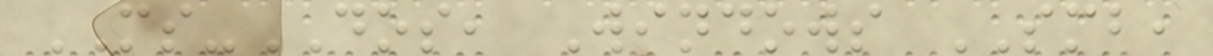MS-DOS, Windows SMB,
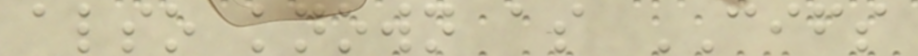also known as CIFS
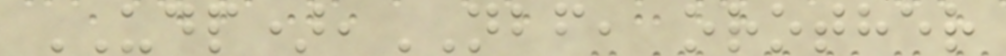UDP),NBF, orother
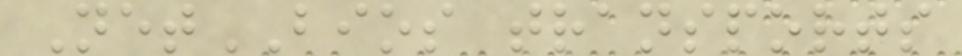NetBIOS transports
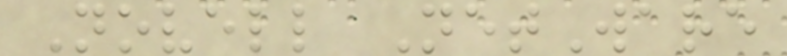Novell NetWare
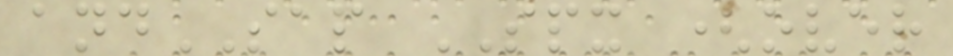andSAP SPX (over
